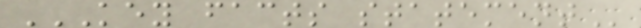KEY FACTS STATEMENT
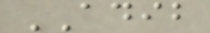ADIB
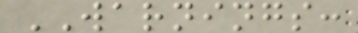WARNINGS:
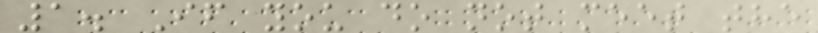1. If you do not meet the
